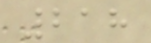218
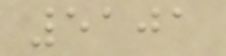5101
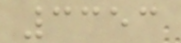3353
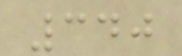340
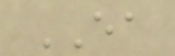EA
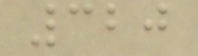320
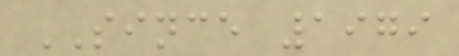SINCE 1979
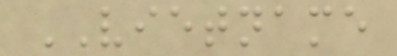VIETNAME
